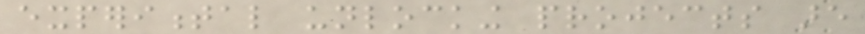experimental unlocking projects are
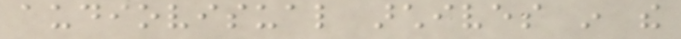audiovisual archives in the
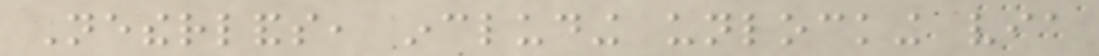Netherlands, including unlocking via
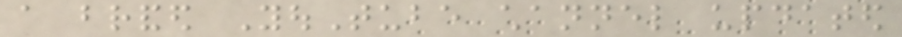a branded YouTube channel updated
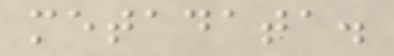metadata.
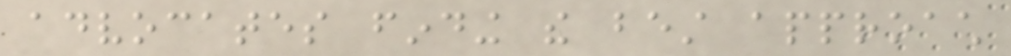advocates finding the best approach
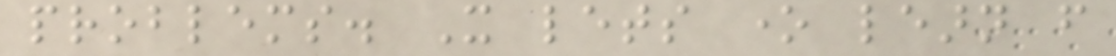problems. It lets one learn from
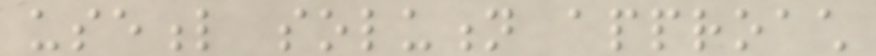useful solution approach
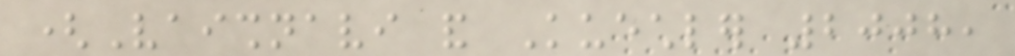(Vaishnavi and Kuechler 2008,
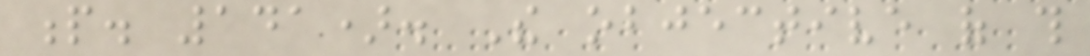p. 141). The objective of this
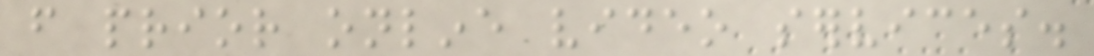from prior online video services.
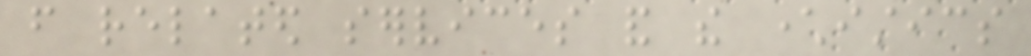from related services and the characteristics
